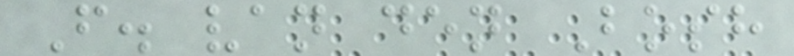F. van den Bosh
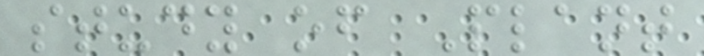study of Plant
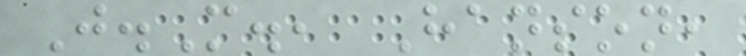J.M., Hanson,
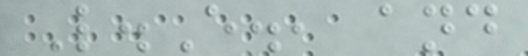L.E., and
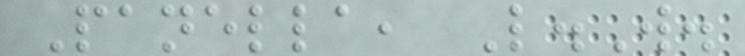Panella, L.W.
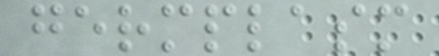germplasm
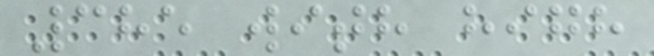385 with high
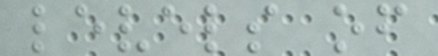levels of
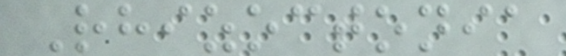Rhizoctonia
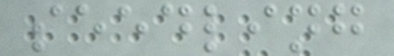seedling
